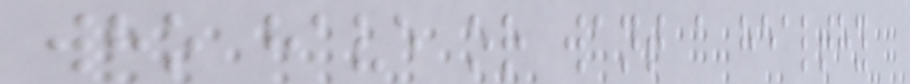who have or want a healthy
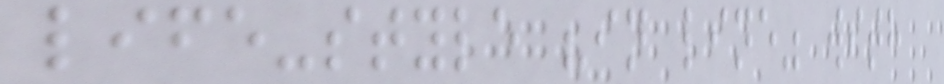life-style "in line" with
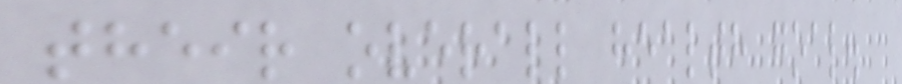their overall health goal.
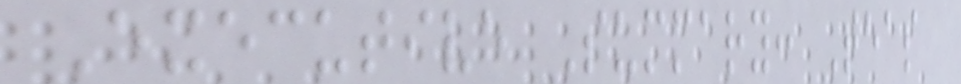Executive Summary: Teas
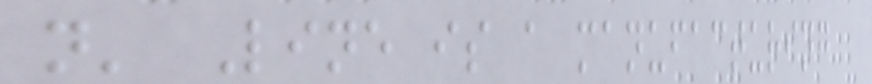n' Line is a manufacturing
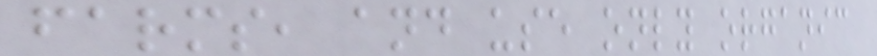farms, and use only organic
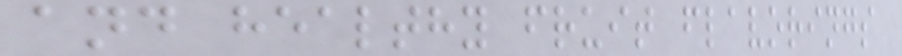and healthy fruit flavorings
